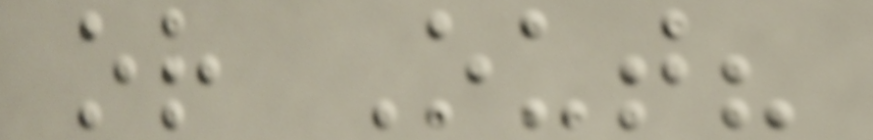or Out?
